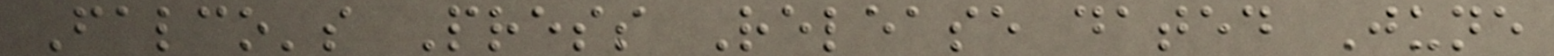Falco's Press Release dated June
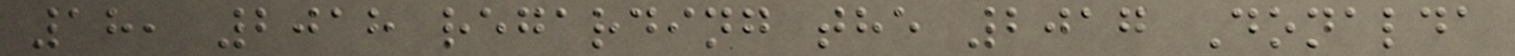18, 2018 regarding the 2017 Donalda
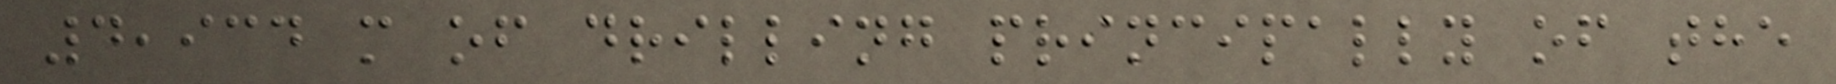4,934 m of drilling principally of the
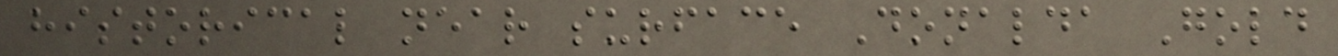historical near surface Donalda Gold
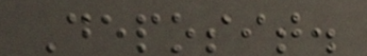Deposit.
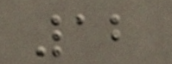12
